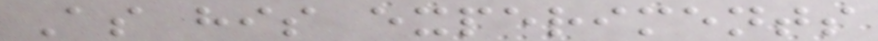As his experiments
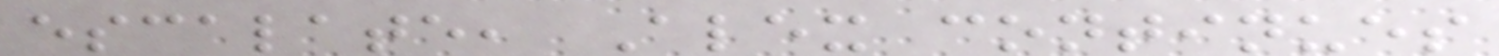escalate, Alex continues
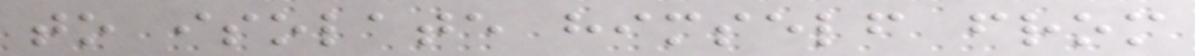to isolate himself from
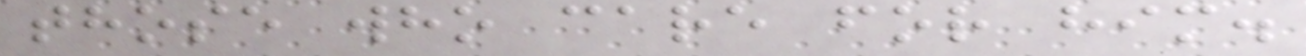those who care for him.
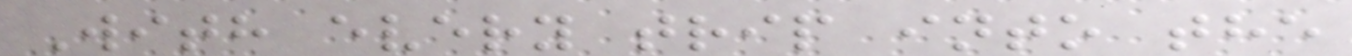With every trip into the
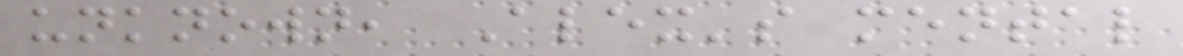unknown, Alex's mental
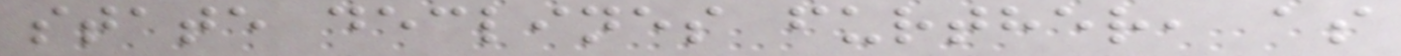state declines further, as
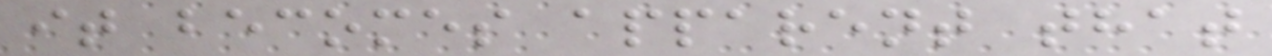it becomes apparent that
